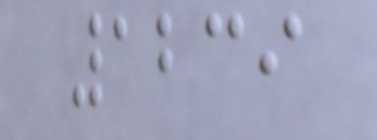1239
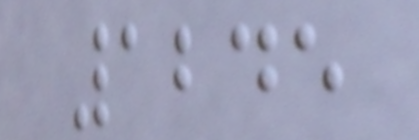1245
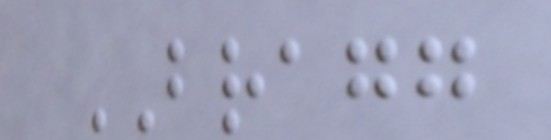BRAGG
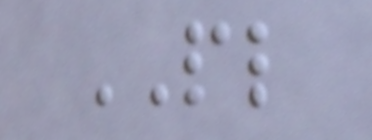PL
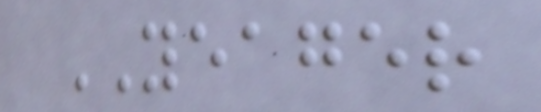YEAGER
